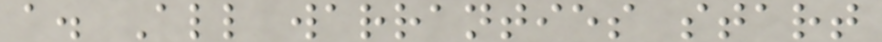a. All warranties start
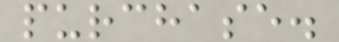purchase.
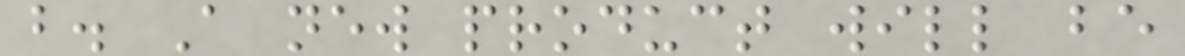b. A new product will be
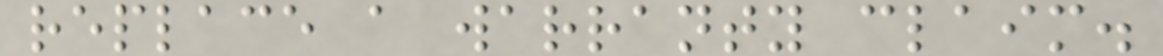replace a warranty claim.
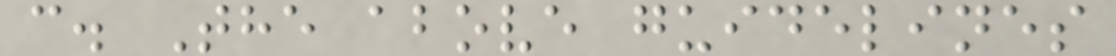c. The above guidelines
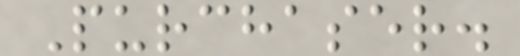Purchaser.
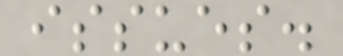issues.
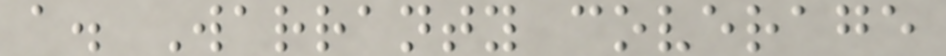a. Warranty coverage
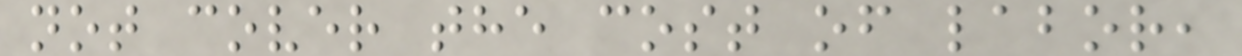not cover the cost of labor,
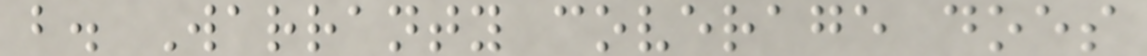b. Warranty coverage does
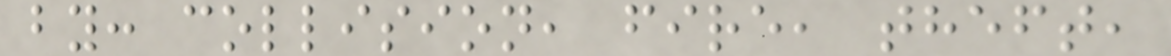by: collision, fire, theft,
